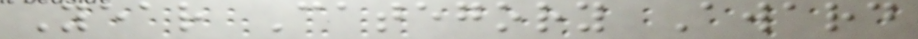Year Category Award
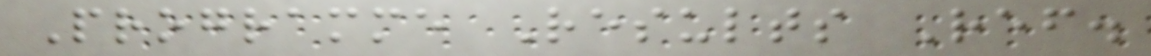Programme Results Ref.
